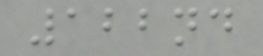122nd
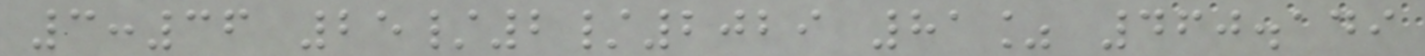3:36 25/2/2029 81% 460.149
